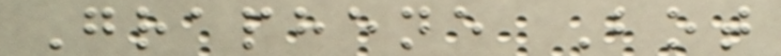Graphene Bot
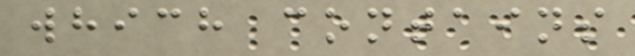which contains
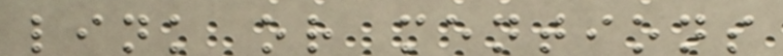link or mentions
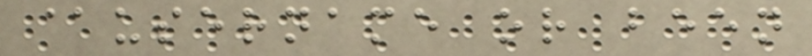@username or been
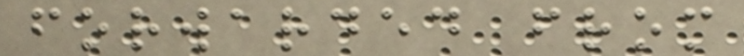forwarded from
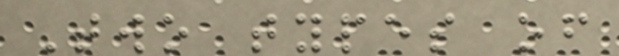Two types of
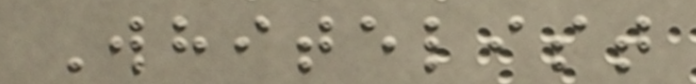Whitelist
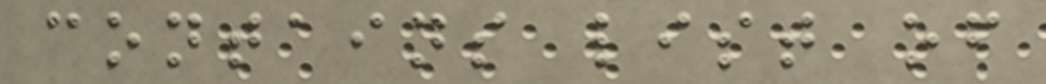contains list of
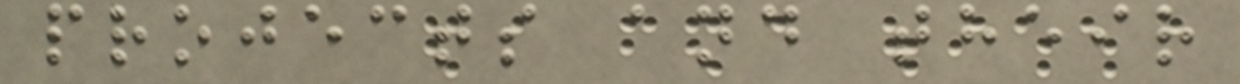projects and their
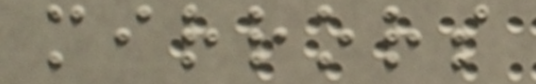mirrors
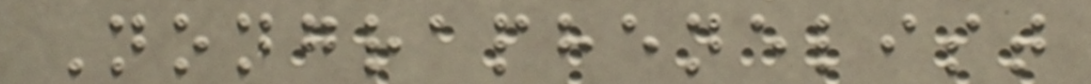Nongraphenelist
